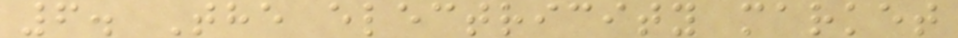6. The electricity market
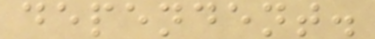dependent.
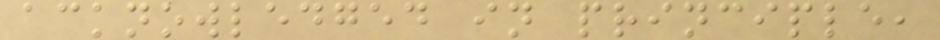acknowledged in principle,
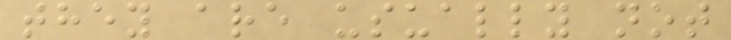they are usually not
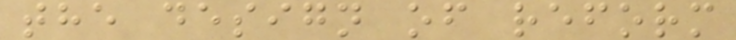the design of reform
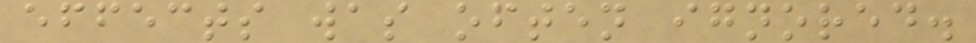effects was often ignored.
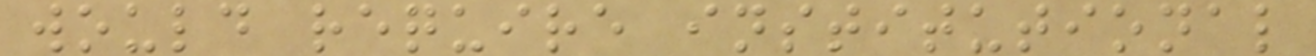would require institutional
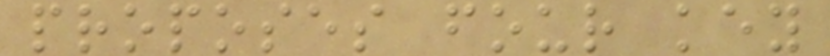proposes four key
